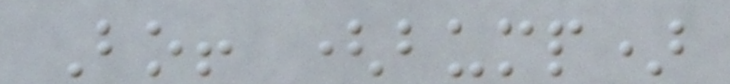Bo! (bump)
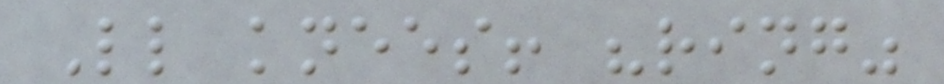Ll knees! "ring"
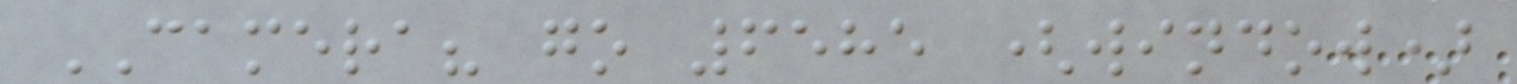CAMERA? go 6585 (window)
